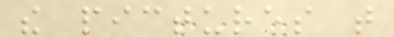the pictures that
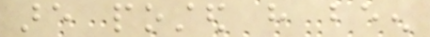are posted have been
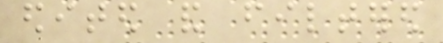edited and filtered
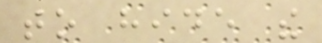to hide the
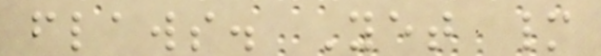flaws. Yet many
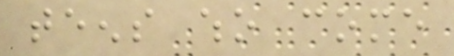teens who come
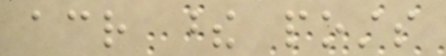across these posts
